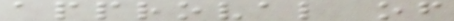approval of
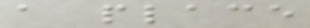a place
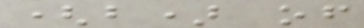(b) of
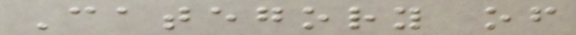Category of
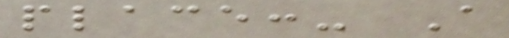place:- A
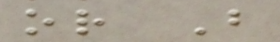or B
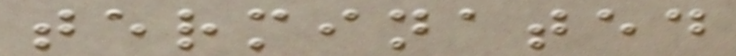terminated
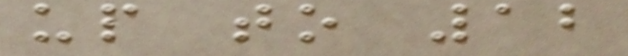up to 12
